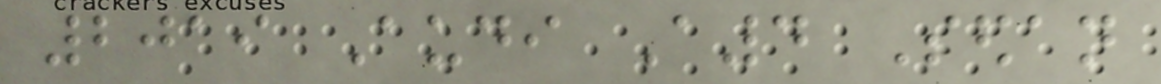2019 Audi A4 Sedan
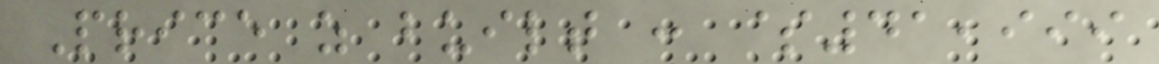Price as built : $41,999
